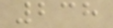238
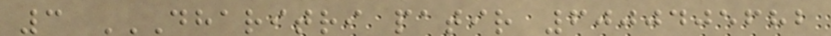3 DHARITRI PATIR 6000405682
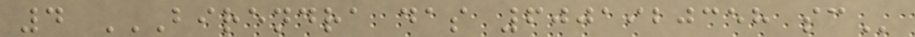4 BIRENDRA DAS 6001920358 SC
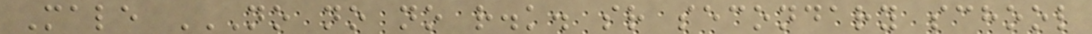Male NO NO NO R.K. SR SECONDARY SCHOOL
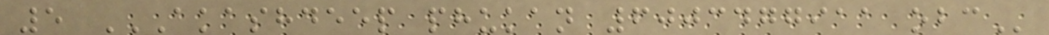5 AKASHDEEP PHUKAN 6003477911 OBC
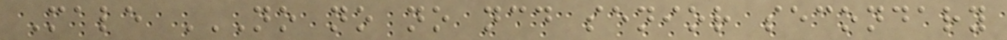Male NO NO NO NCD SENIOR SECONDARY
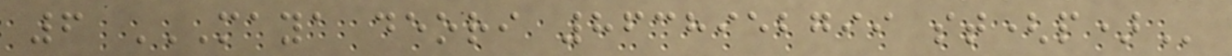6 MAYA DEORI 8638952799 ST(P)
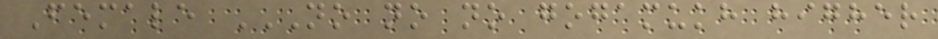Female NO NO NO GOGAMUKH HIGHER
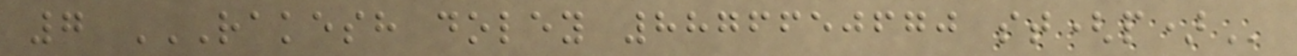7 RAKESH DOLEY 8876650670 ST(P)
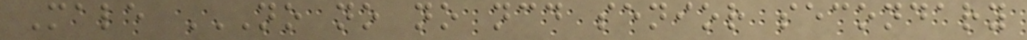Male NO NO NO NCD SENIOR SECONDARY
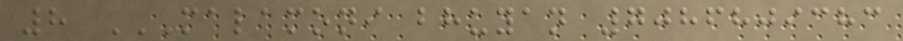8 MALAMONI BHUYAN 7086809383
